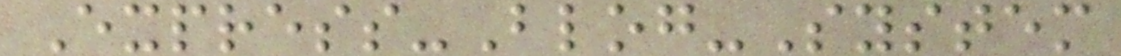Express-Blog-System
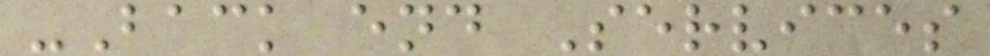-Back end Services
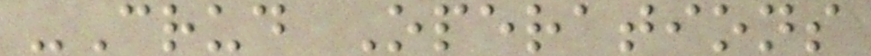-Crud Operations
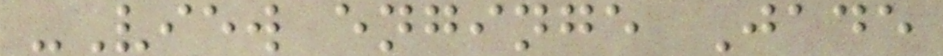-View enginge Jade
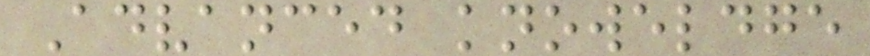Advanced knoweldge
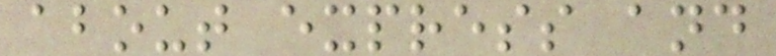about express and
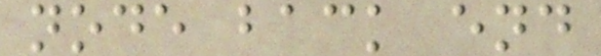node back end
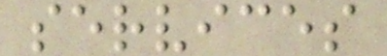services
